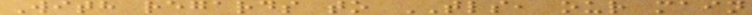With regards to TLS, our main
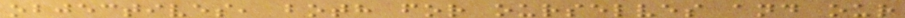objectives, both for ourselves and our
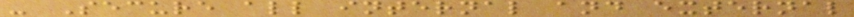- Secure all internal and external
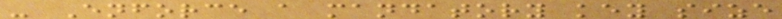- Enforce a mandatory key size
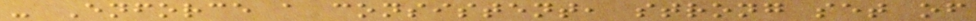- Enforce a consistent, strong set of
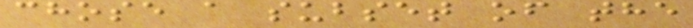chose a subset of the
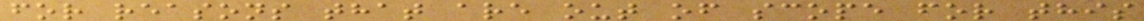for reasons that are out of scope for this
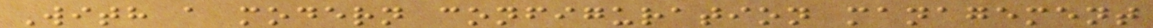With a modern configuration management
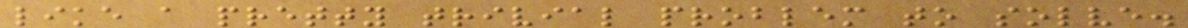like a pretty trivial problem to solve.
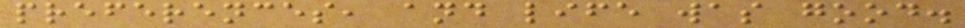preferences, and life was good.
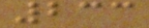233
